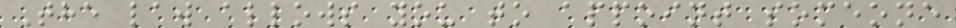The law allows you to appoint someone
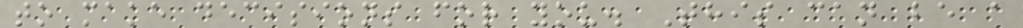to make decisions for you. This can be a
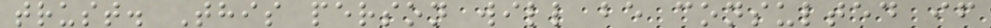trust. This person will be consulted if
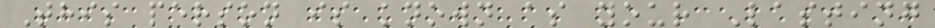This person is known as your Lasting
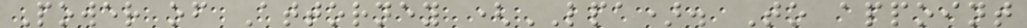Power of Attorney (LPA). To appoint
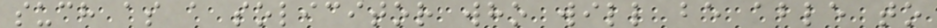such as a solicitor who will be able to
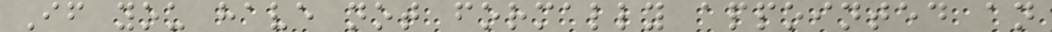If you have not formally appointed an
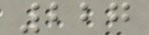227
